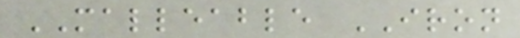MALLEABLE IRON
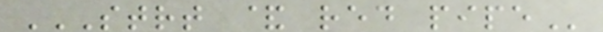STRT & RED PIPE
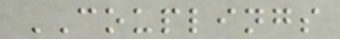COUPLINGS
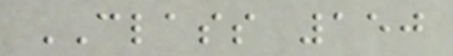CLASS 150
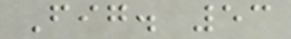Fig. 53
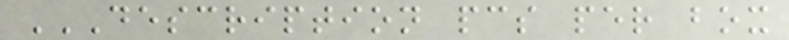DESCRIPTION PCS PER BOX
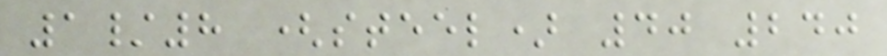1/8 (steel) 40 240
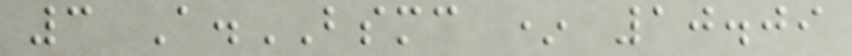3 A.BSMC * 10.09
